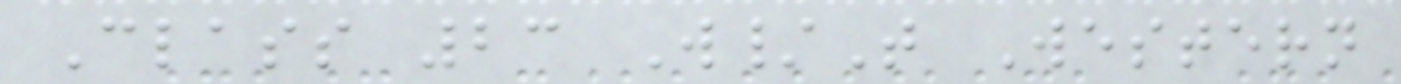Class 23 W/T Western
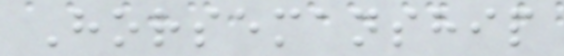Horsemanship
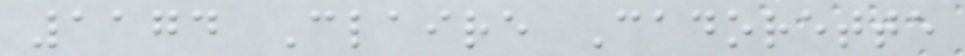1174 Claire Cadorette
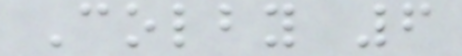Colby 6
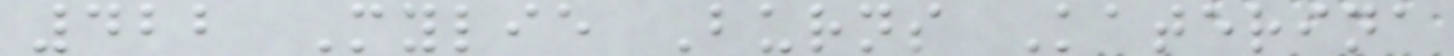422 Mylie Burns Katerina
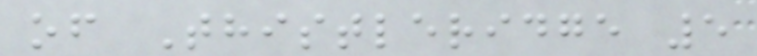of Thistleridge 5
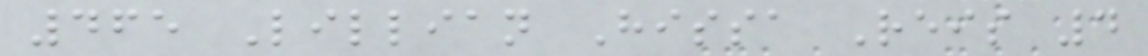465 Lillian Hissa Reis 4
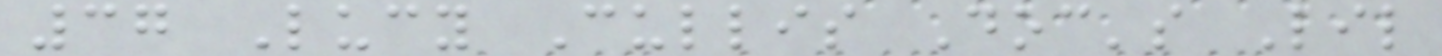37 Lucy Cullis Doc's Lil
